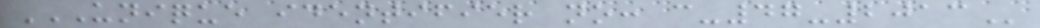UNIQUE IDENTIFIER NO: C-47-2013
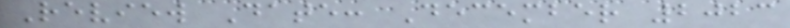Review Date: December 2023
